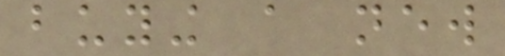buying a new
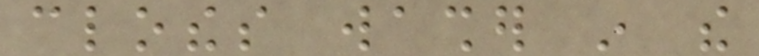clothes washer in the
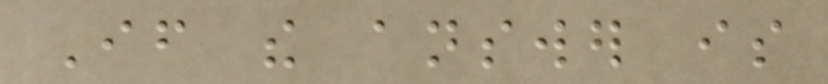If the answer is
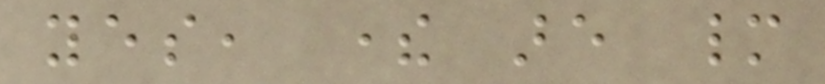yes, there are many
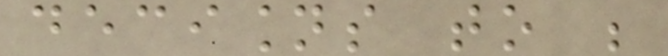decisions to be
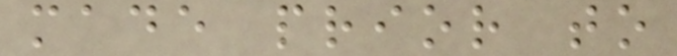made prior to
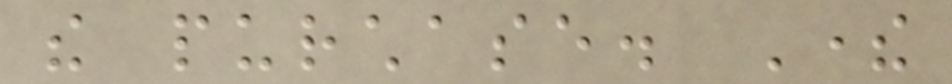the purchase. There
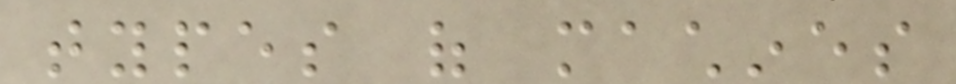types of machines
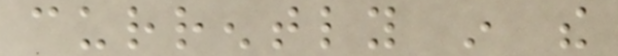currently in the
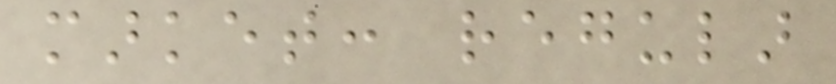market: regular
